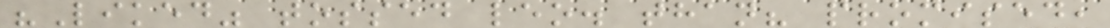"Liked" tossed leo. than? promised,
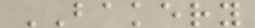BAKERY
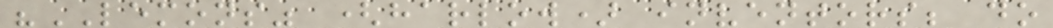"LEMONS" (harlow) inventors; do
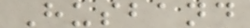Husband
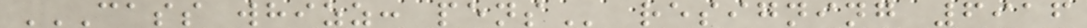CASS WHIZZ: PENS resigning 6916
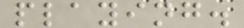playing.
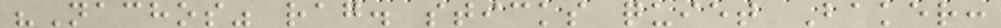"Nachos" rag. sticks quiet Baker:
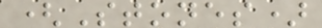(Stones)
